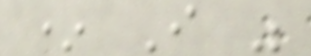* I was
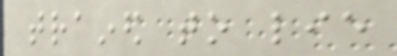trained to lie
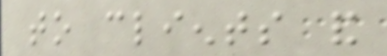to clients and
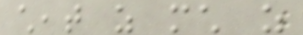cheat as much as
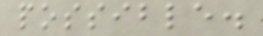possible.
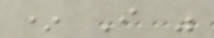* I was
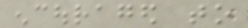encouraged to
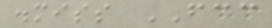dismiss FCC
